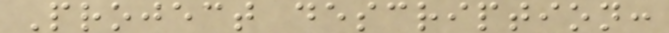Project description:
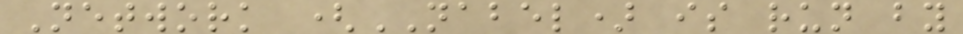Network (NABEL) is run by
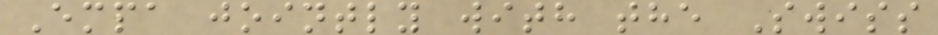Empa jointly with the Swiss
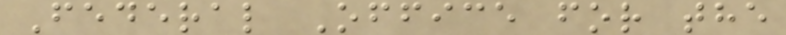Federal Office for the
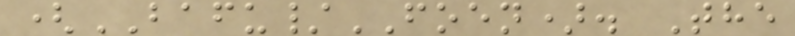(BAFU/FOEN). The
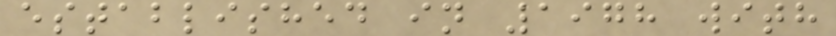established in 1978 with
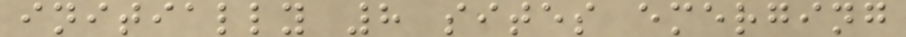initially 8 sites emerging
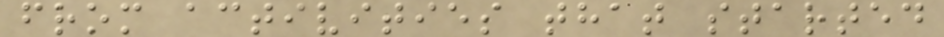from activities that started
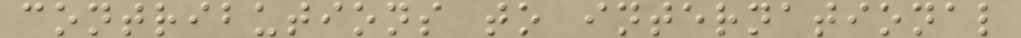contributions to international
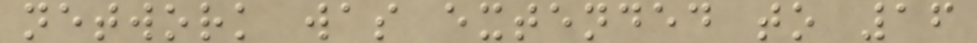network was extended to 16
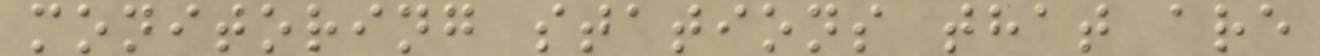monitoring stations that are
